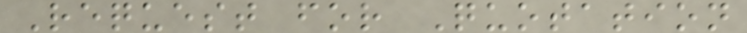Request for Quotation
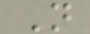N
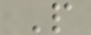P
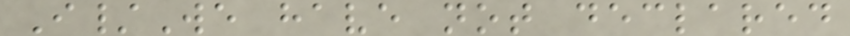I/We have not declared
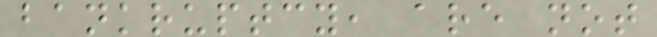bankruptcy, are not
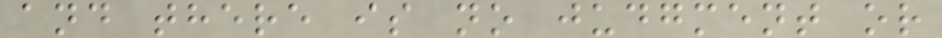and there is no judgment or
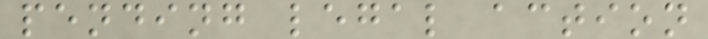pending legal action
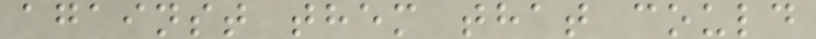against them that could
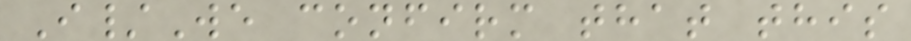I/We confirm that this
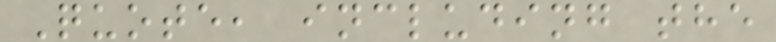Quote, including the
